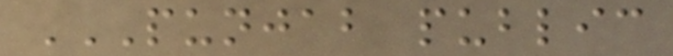PUNJAB PUBLIC
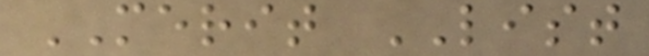MERIT LIST
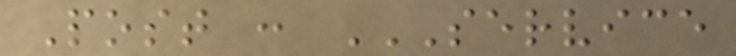Post : SERVICE
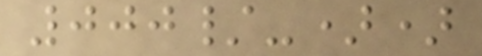000/-))
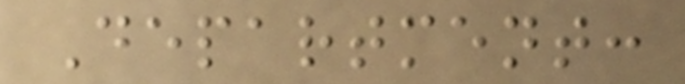Department:
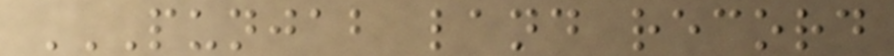PUNJAB LAND RECORD
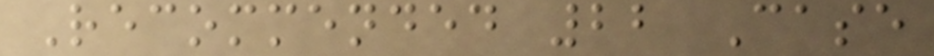Recommended 22 Case
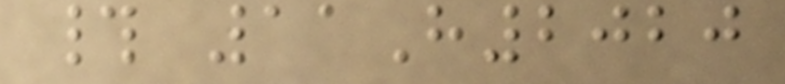# 11H2020
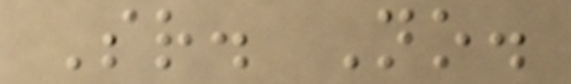Sr. No.
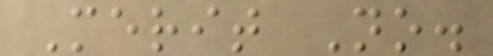Merit No.
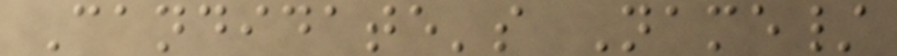Candidate's Name/
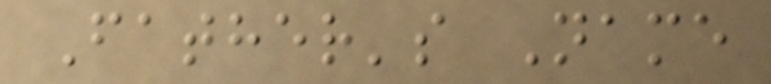Father's Name
